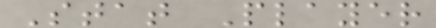Stat Player
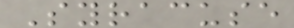Syracuse
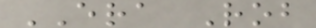ERA Rob
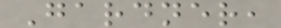Gardner,
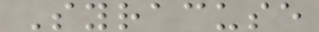Syracuse
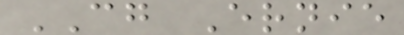CG Ernie
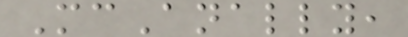McAnally,
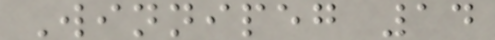Winnipeg 14
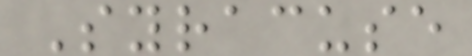Syracuse
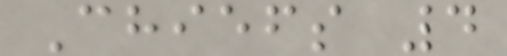Chiefs 4
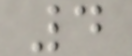4
